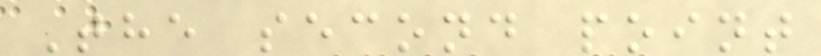The second point
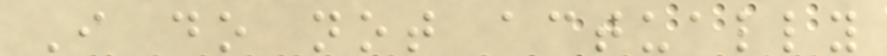I do not actually
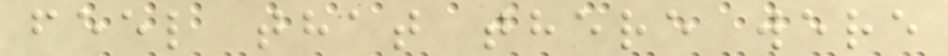feel that there were
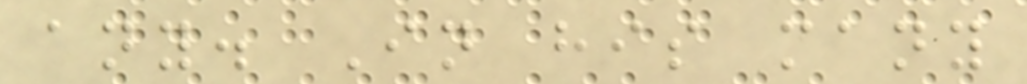any. In his many
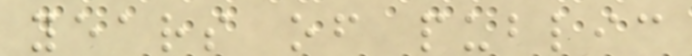years of public
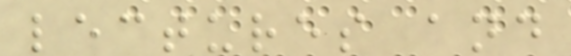lectures and
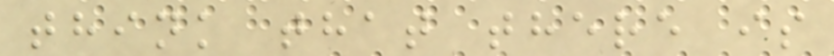think that there is
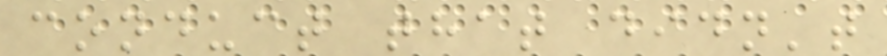conduct that didn't
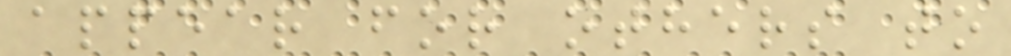appear for others to
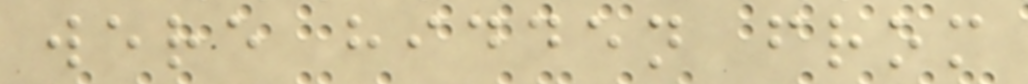were hidden from
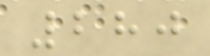280
